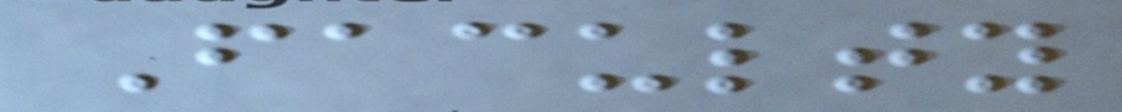Faculty
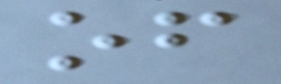of
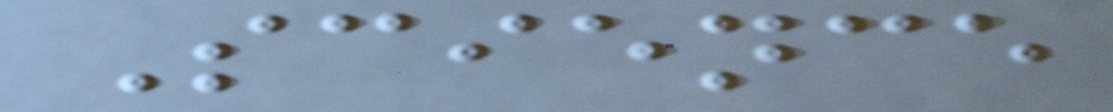Science
